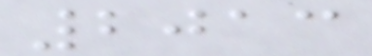2013
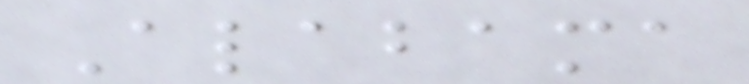Alabama
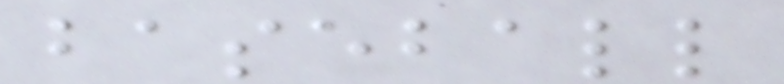baseball
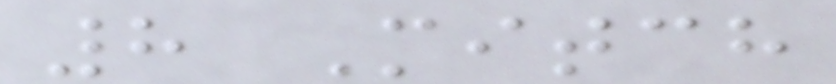8 Mitch
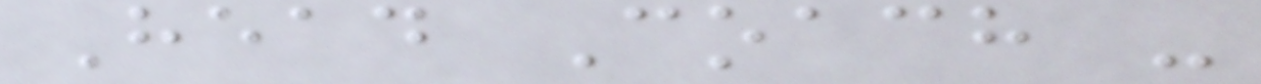Head Coach -
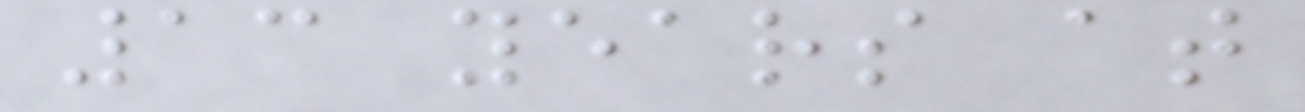13 years at
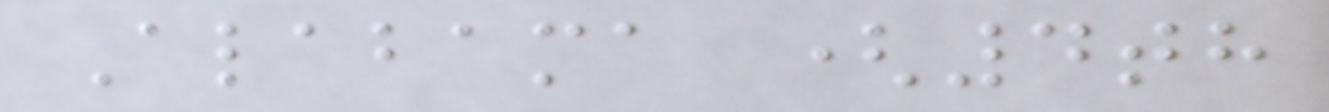Alabama (4th
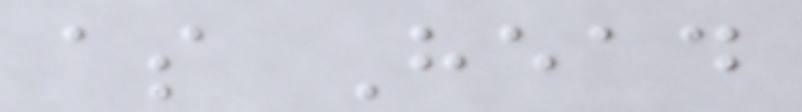as Head
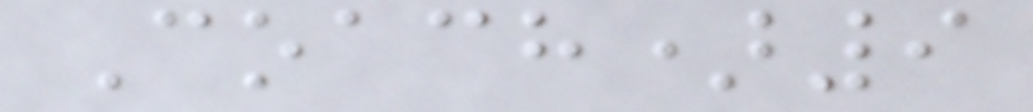Coach)9
